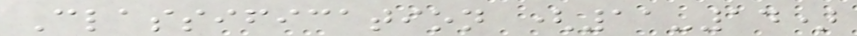Classification (11-14)
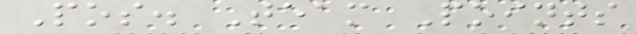Pos. Team Points
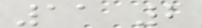11 2
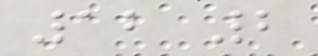12 2
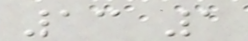13 1
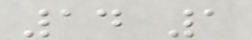14 1
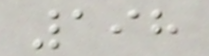198
